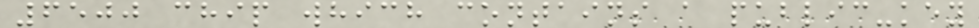6500 chip which contains a public-key
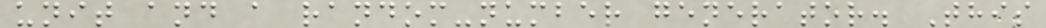unit and a random-number generator. This
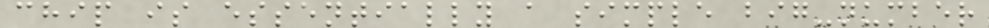chip is essentially a simple big-number
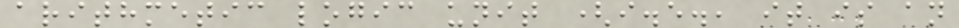arithmetic logic unit (i.e., it is an
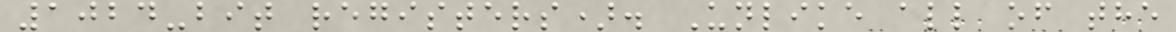1024-bit registers). Unlike all of the
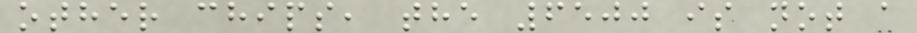other chips, the 6500 is not a
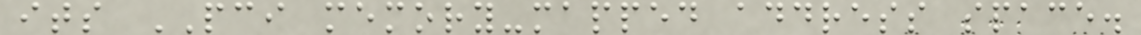its PCI memory-mapped address space.
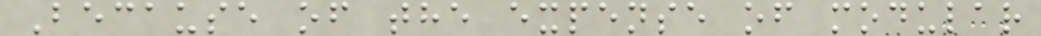Because of the expense of modular
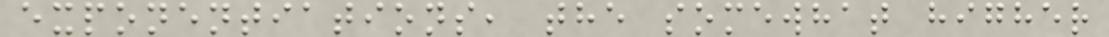exponentiations, the somewhat higher
